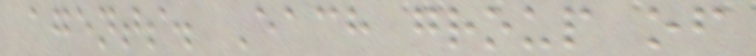agents. Each group of
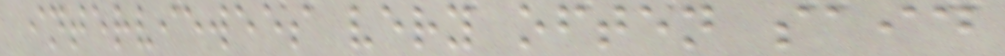interviewees very often said
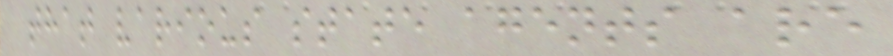that various state agents are
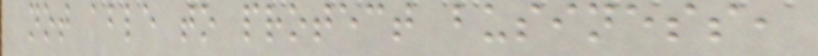not able to protect business,
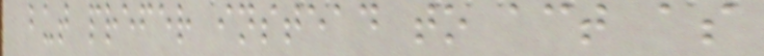but prefer instead to act as
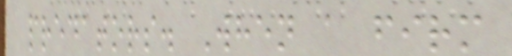predators. When a firm
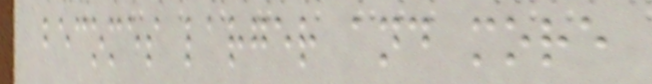becomes larger and more
